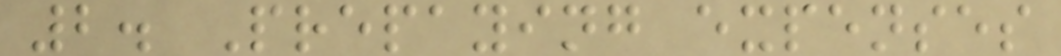2. Prepaying expenses
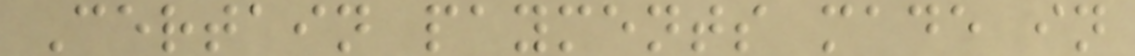Certain payments made in
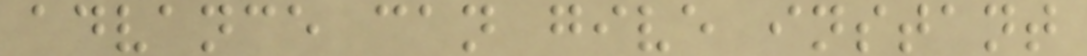advance can give instant
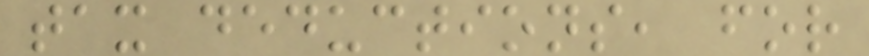tax deductions, for
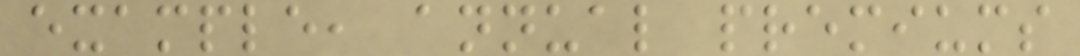example, annual premiums
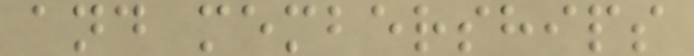and memberships
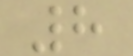8
